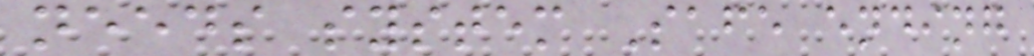needs system Safe ending
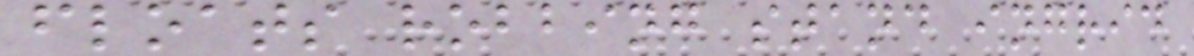floats robbing stand ingrid
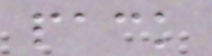pack
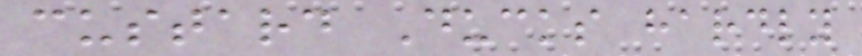custard Ducks hardly
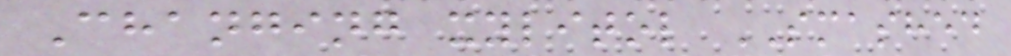Changing xylitol SMASHED
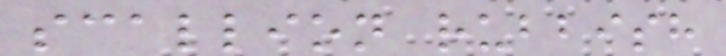scallion rubbish
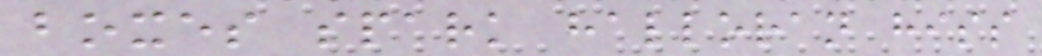boxes spark halloran hiss
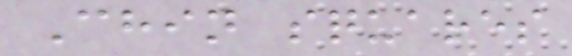Chin squares
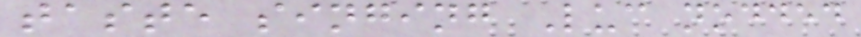taste singing Luc nodded
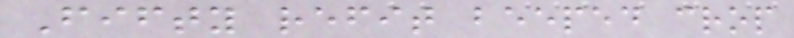Fifty refit beeped crop
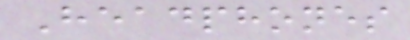Headphones
